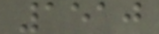1510
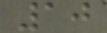10
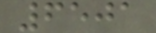6501
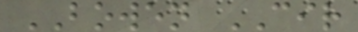BOWEN CIR
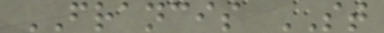FRANCIS ST
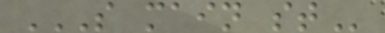S MAIN ST
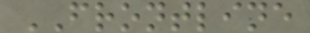FRONTLINE
